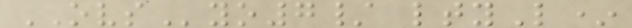OVSyo7/ ltyL*
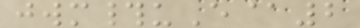jwm#uE@2
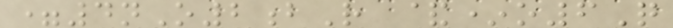=4nO2bR &*o6Q
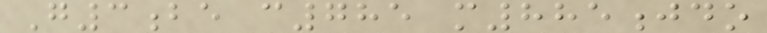G3be c785 m885jdo
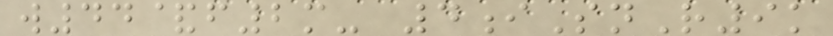w44&f2m- 4iSnR9k
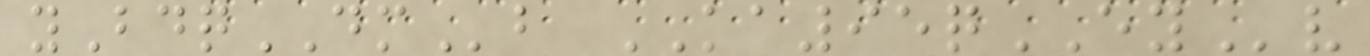yBdqDMb KA95qEYv
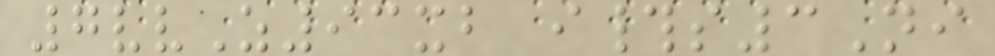7vvZ93xb i#s3Ni
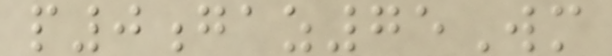p0gaz75Wm
